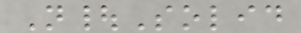N|Solid
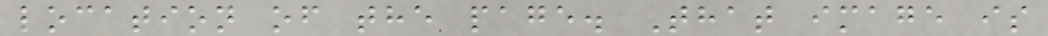location of the page. That image is
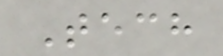Tech
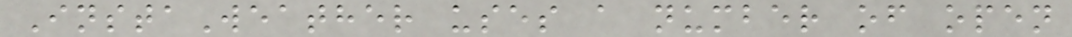InstaWeather uses a number of open
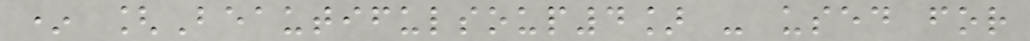* [Beautifulsoup4] - used for
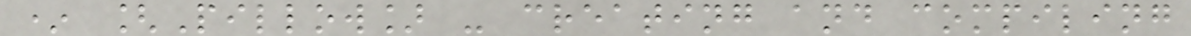* [Pillow] - creating and compiling
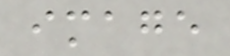image
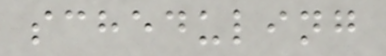scheduling
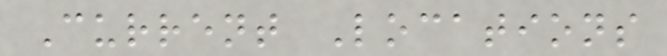Current Locations
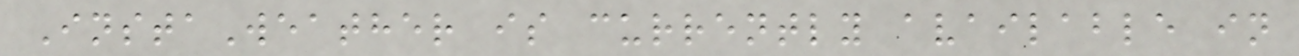InstaWeather is currently available in
